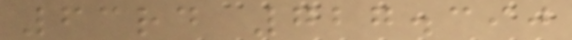63rd 727.390
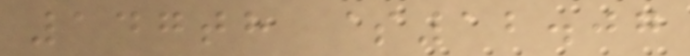147th $12.07
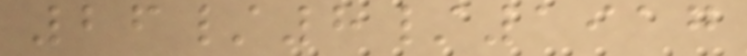26/8/1917
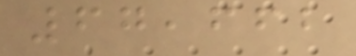67,662
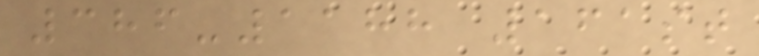386-1188 161st
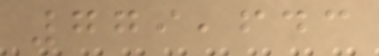779,643
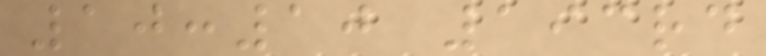10:10 193rd
